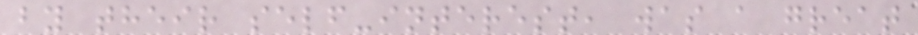by their self-interest, was a great
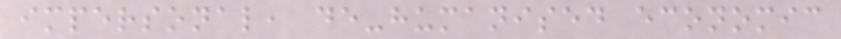impersonal, de-humanised economic
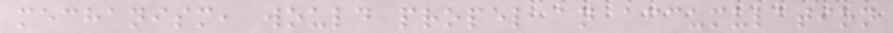mechanism, would propel an accumulation
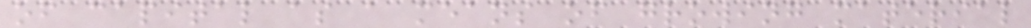of capital as a means of growing material
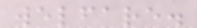welfare.
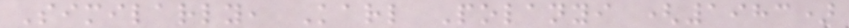Similarly, Karl Polanyi (1983)
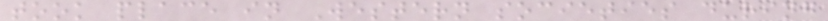took place in Western societies during
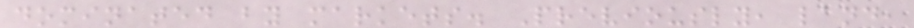dominated by markets. Previously, land,
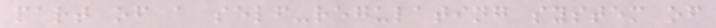part of a self-regulating system of
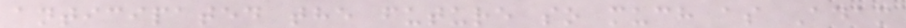anticipated the future so much as Adam
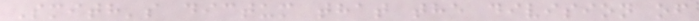Smith's dictum that the division of
